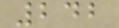242
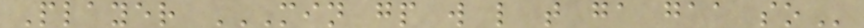Player MIN GP W L T GA GAA SO
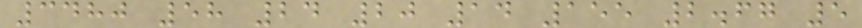3480 58 24 20 14 155 2.67 5
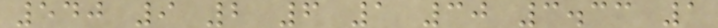540 9 2 6 1 30 3.33 1
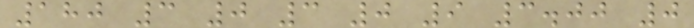180 3 0 3 0 9 3.00 0
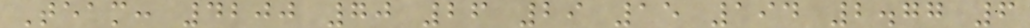Team: 4200 70 26 29 15 194 2.77 6
